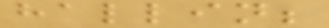hallin;
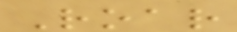Roar
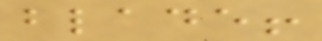blade!
